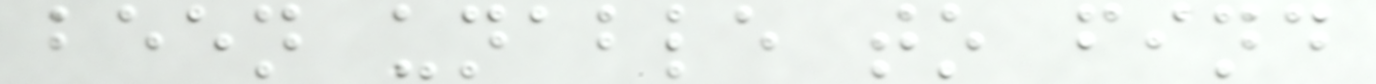been unable to find
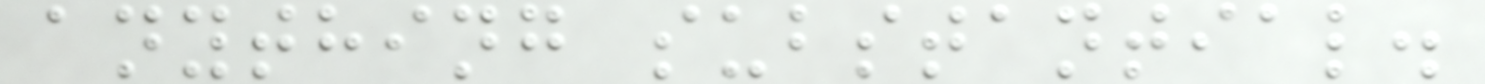anything substantial.
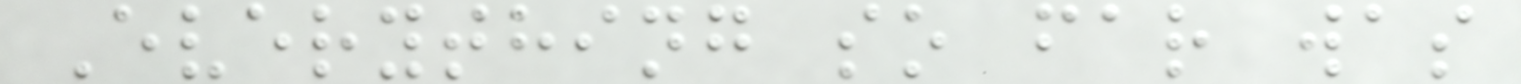Everything so far was
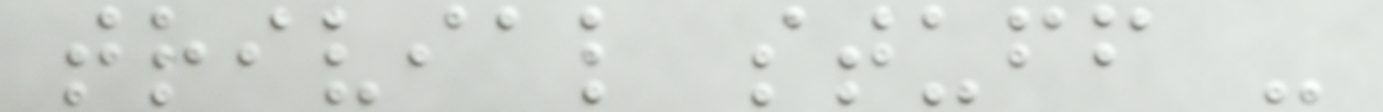trivial stuff -
